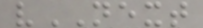vNEXT
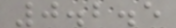0.2.5
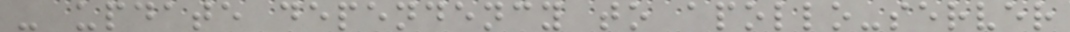- update dependency to apollo-server
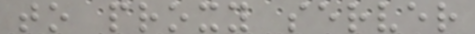to proxy server
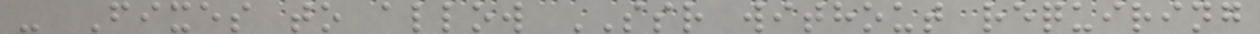- Fixes to allow SSR without requiring
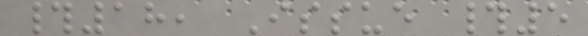#18, Issue #5
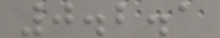0.2.1
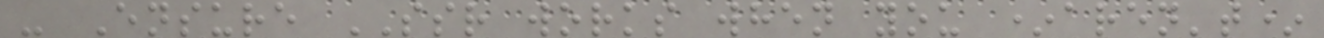- Ensure SSR works when you *aren't*
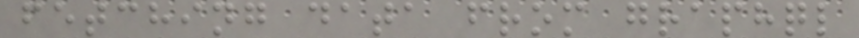fetching data from graphql
